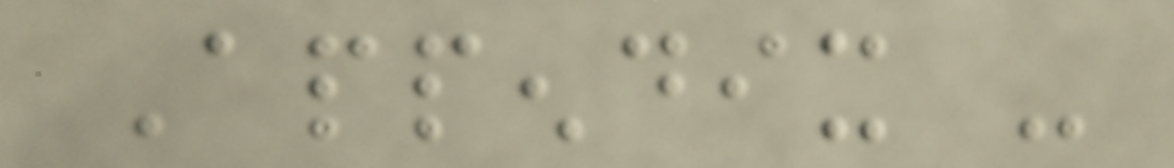Appendix -
